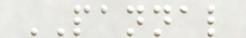PANNAL
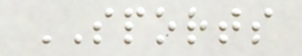SPORTS
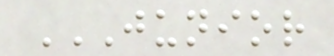JUNIOR
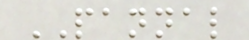PANNAL
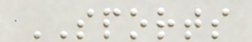SPORTS
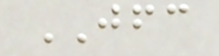JFC
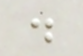.
